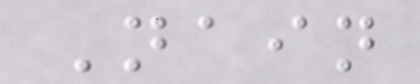Nain
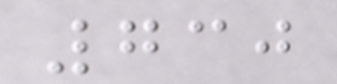730
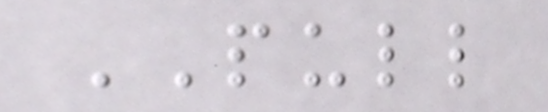PULL
